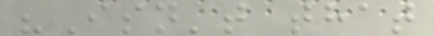"Isn't that
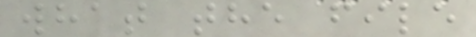what the file
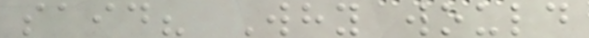said? Why would
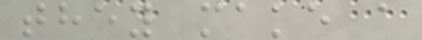they make a
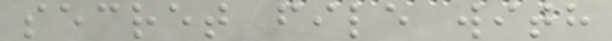secret file with
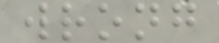wrong
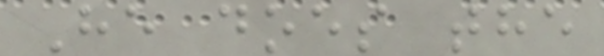He does the
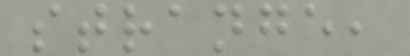strange,
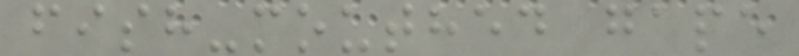fish-mouthed gape
